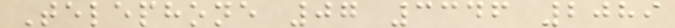Telephone 07 3346 2089
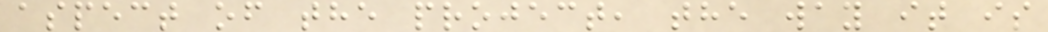aspect of the project, the way it is
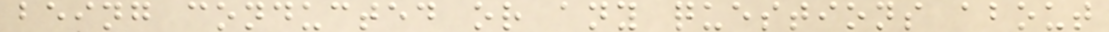being conducted or any questions about
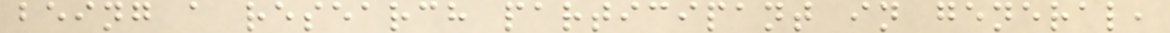being a research participant in general,
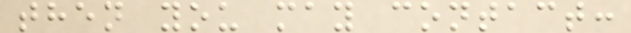then you may contact:
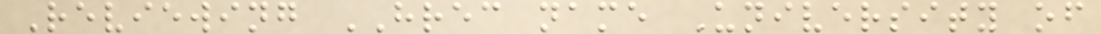Reviewing HREC name University of
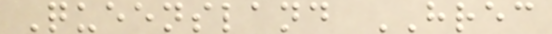Queensland HREC
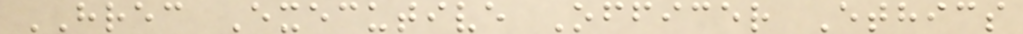HREC Executive Officer Ethics
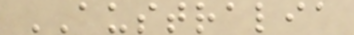AUSTRALIA
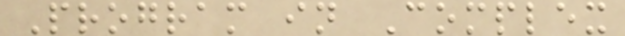Program in Complex
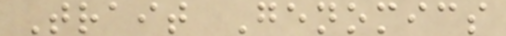Trait Genomics
